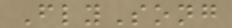FlySong
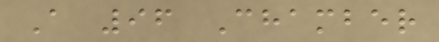A 96 Chamber
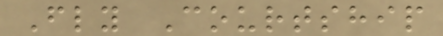Fly Courtship
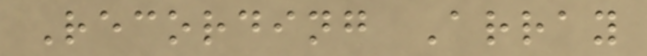Recording Array
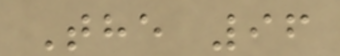The 96
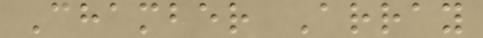Chamber Array
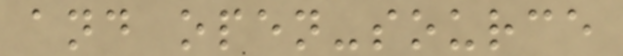and open-source
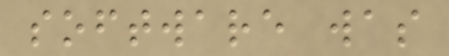software was
